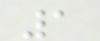1
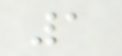1
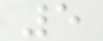5
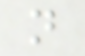n
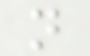n
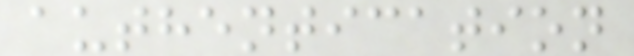authentication
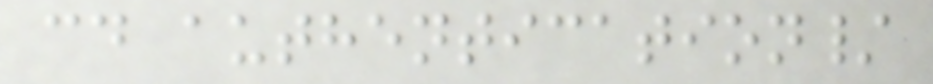cd authentication/
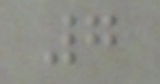7
